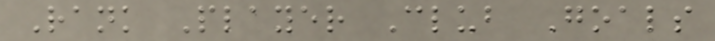Rank Player Club Goals
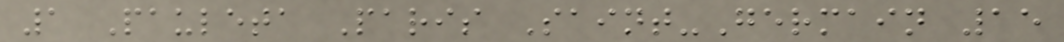1 Pauleta Paris Saint-Germain 15
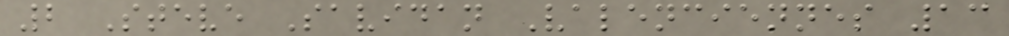2 Steve Savidan Valenciennes 13
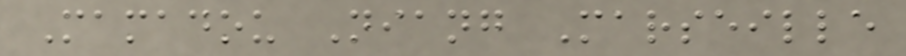Mamadou Niang Marseille
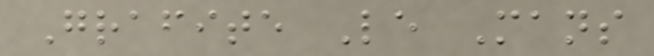Grafite Le Mans
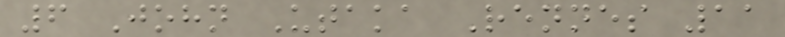6 John Utaka Rennes 11
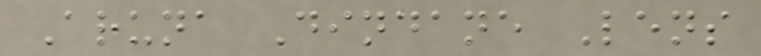Aruna Dindane Lens
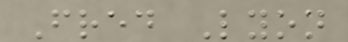Fred Lyon
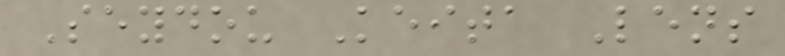Seydou Keita Lens
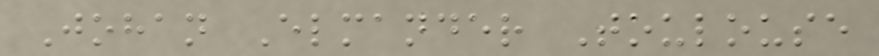Johan Elmander Toulouse
